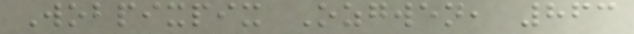Wobpixpix Ozgwen, 863
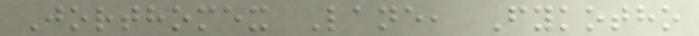Jorthomex Lane, Fykotho
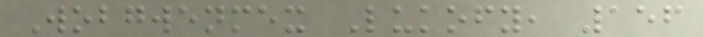Wobgwenmex Lukofy, 156
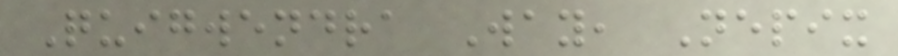Quigwendra Way, Nepix
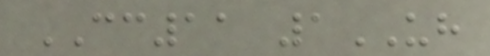CC11 1UH
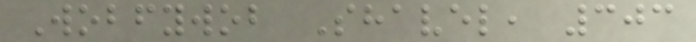Wobfywob Shavel, 303
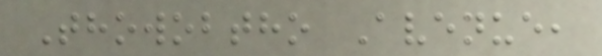Thowobtho Avenue,
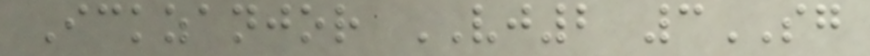Ickzanjor VJ2 3SG
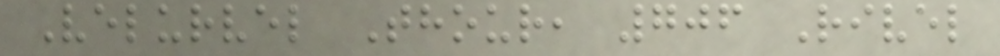Velurvel Thour, 706 Rivel
